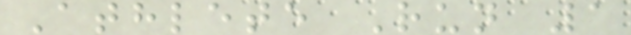Athlete Run 1
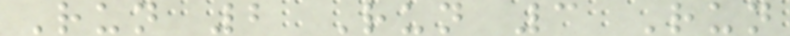Run 2 Run 3 Run
